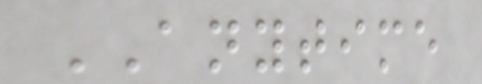ANYTIME
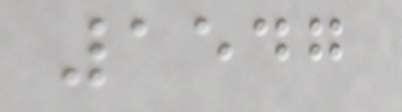1547
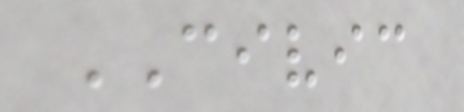CIVIC
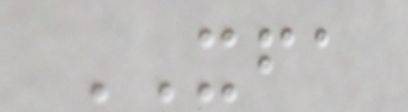XFA
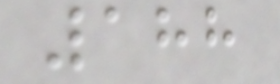188
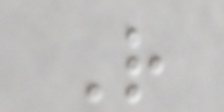R
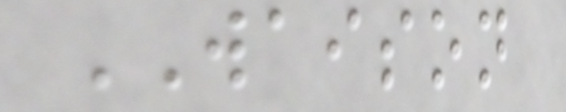WAISON
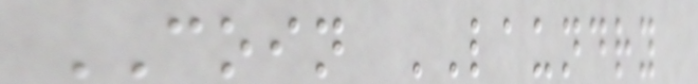COIN LAUNDRY
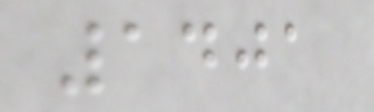1401
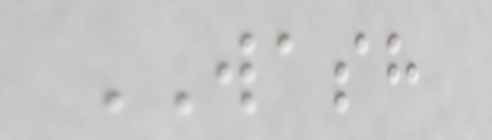WASH
